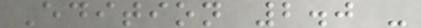Edition 2.0 -
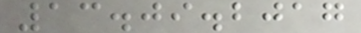13.09.2017
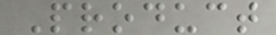Product
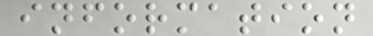information
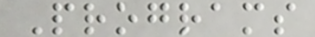Programs
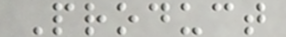Product
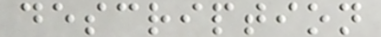description
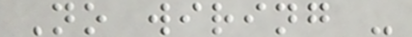No wiring -
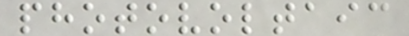photovoltaic
